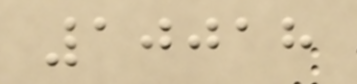10018
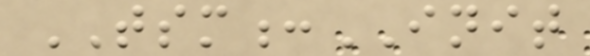TSM:INIT
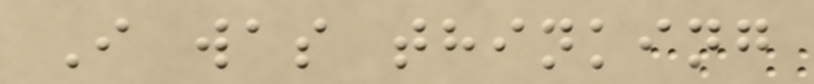I was thinking
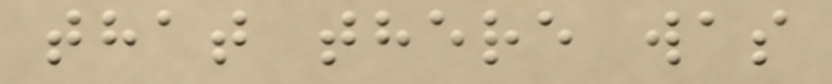that there was
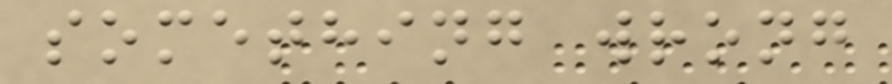something wrong
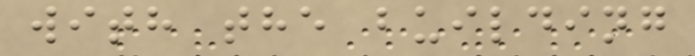with the building
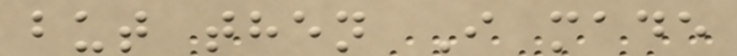but then I made
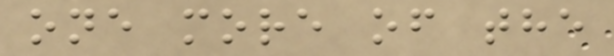one more of the
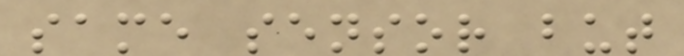same sensor but
